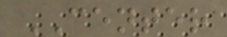CENTER
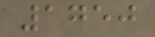1750
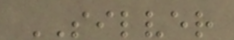SILVER
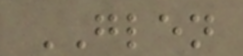GLEN
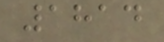1814
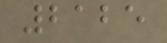2125
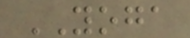YOGA
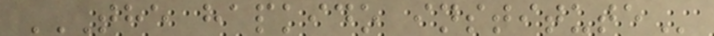THE HAPKIDO INSTITUTE
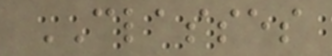CLASSES
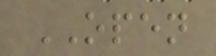OPEN
